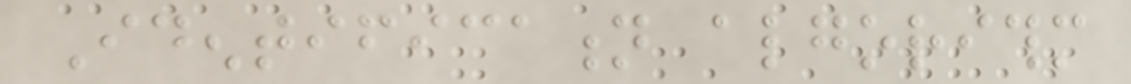Identification algorithm
